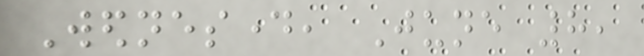Wednesday, June 8,
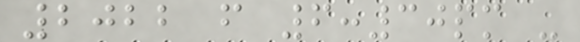2022 from 6:30pm -
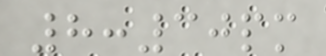8:30pm
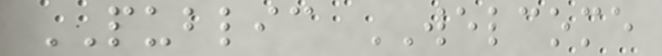PUBLIC WELCOME
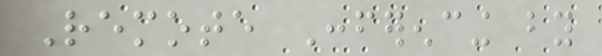Remote Conferencing by
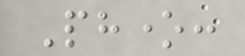Phone:
